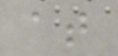at
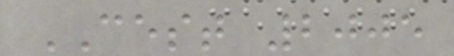CEST 2005
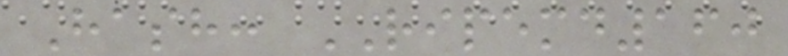Hash: RIPEMD160
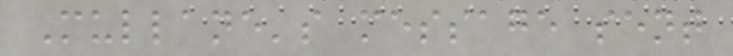Mullane's message sent
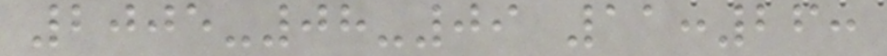2005-08-09 11:26:
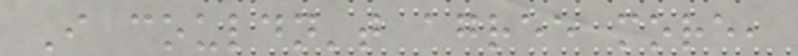I couldn't agree more,
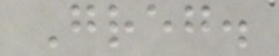Greg.
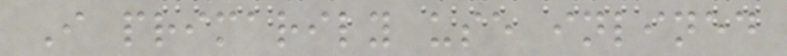I primarily use inlined
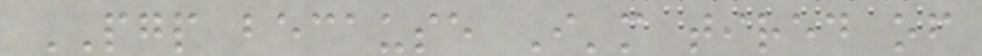PGP because I'm tired of
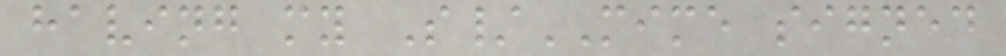having my S/MIME signed
